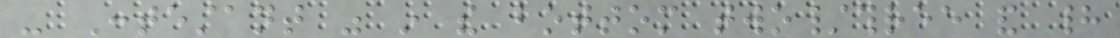- Contestant was in the bottom two/three and had
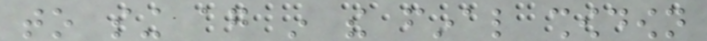to sing again in the final showdown
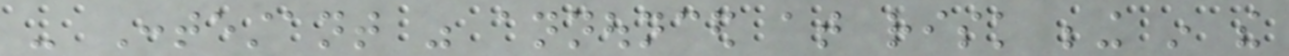- Contestant was announced at risk being in the
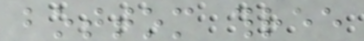bottom three
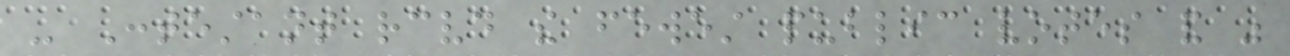- Contestant received the fewest public votes and was
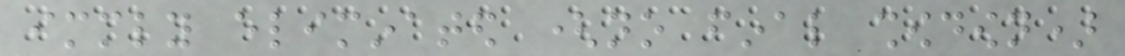immediately eliminated (no final showdown)
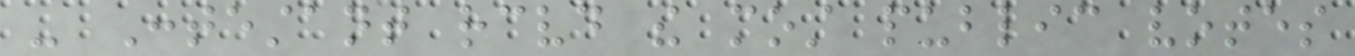- Contestant received the most public votes
